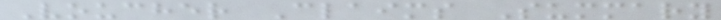Voucher Claims Summary
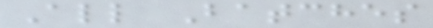All Batches
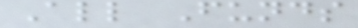All Funds
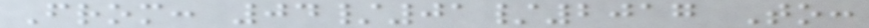From: 04/01/2017 To:
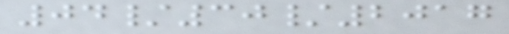04/30/2017
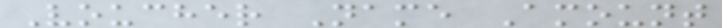Voucher Name Amount
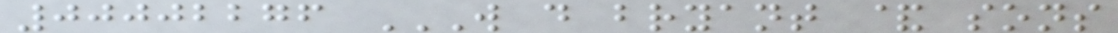00002276 W D BRYANT & SONS
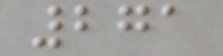271
